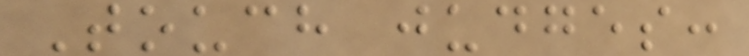Touch judges:
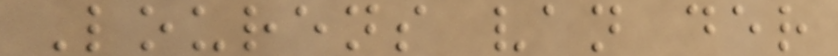Lourens van der
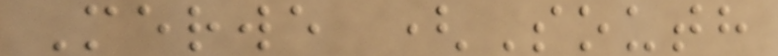Merwe (South
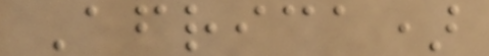Africa)
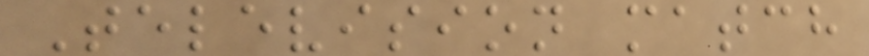Television match
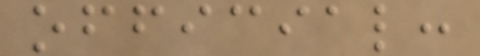official:
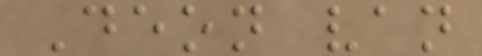Deon van
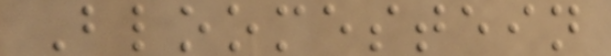Bloomestein
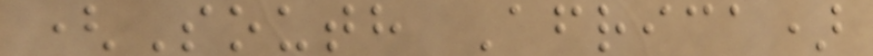(South Africa)
